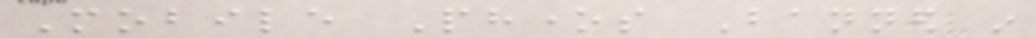Mobile Phones Banned in
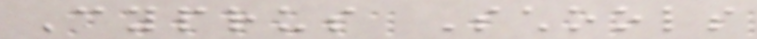Cyprus Schools
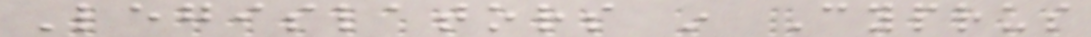Legislators in Cyprus
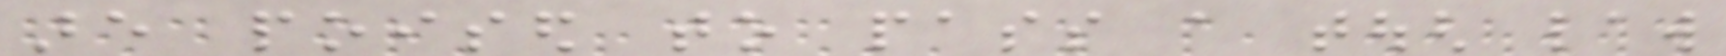are poised to pass a tough law
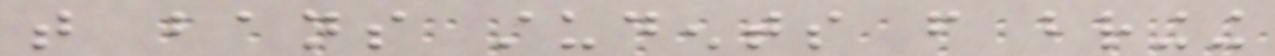that bans students from bringing
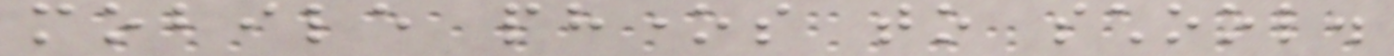mobile phones to school.
